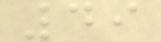49
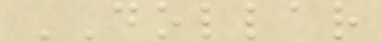DOLLAR
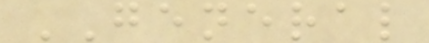GENERAL
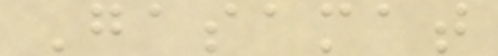Gasamat
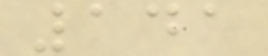141
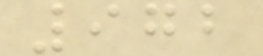972
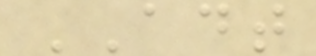ADT
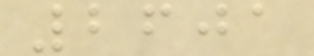2601
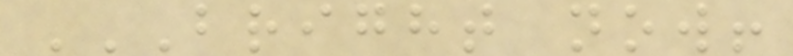BRIGHT NOW!
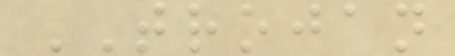TROJAN
